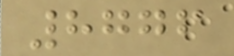8776
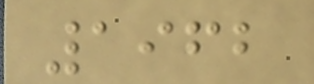1962
